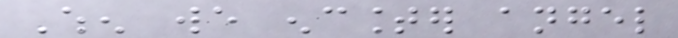When we encounter angel
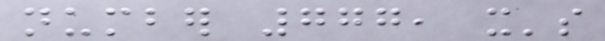number 777, it's
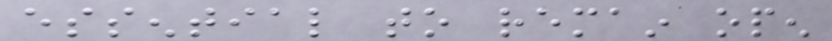essential to remain open
